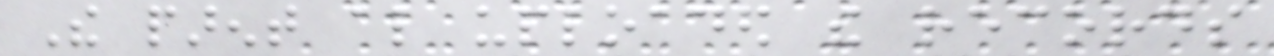The parent also uploaded the records
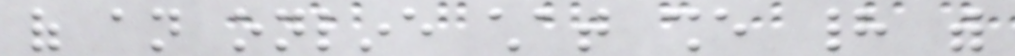of an online chat she had with
